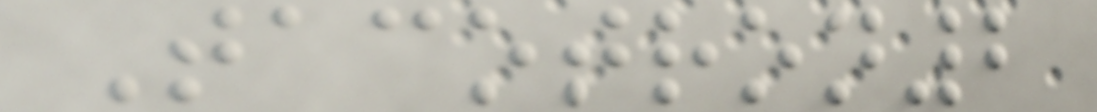Tacotron2
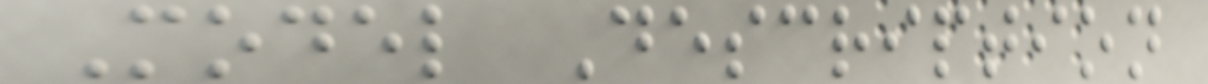Model Description
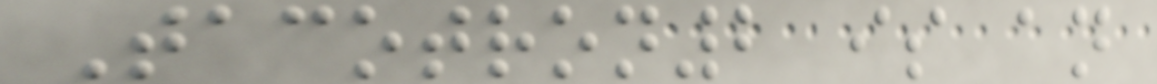Tacotron2 is an
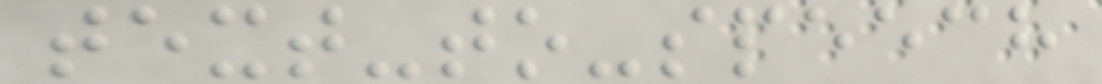text-to-speech
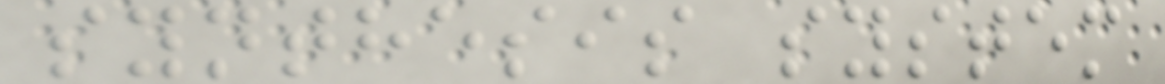synthesis system
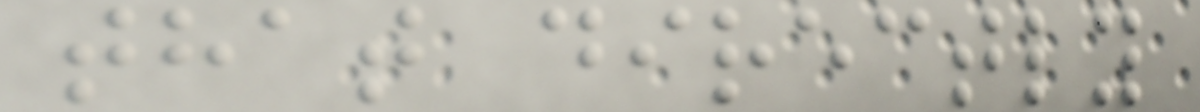that directly
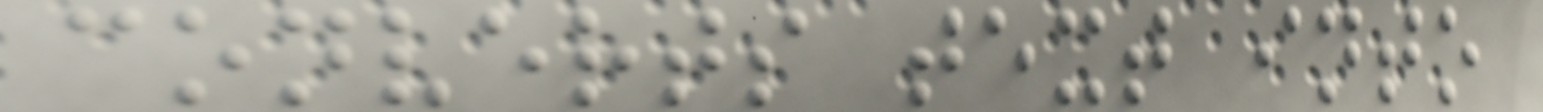converts text into
